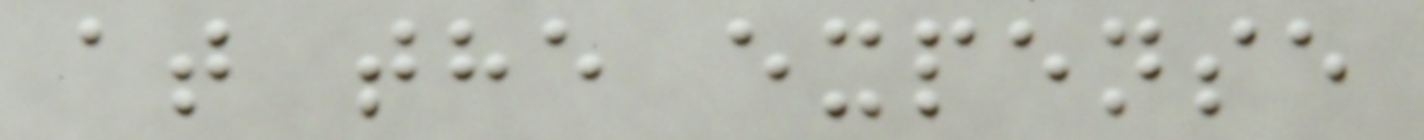at the expense
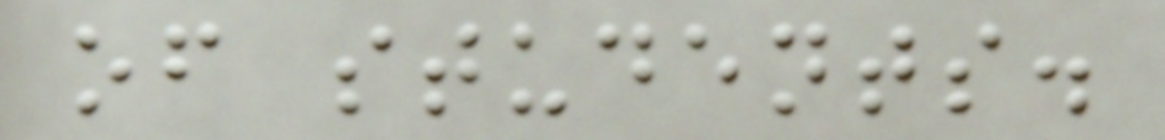of students.
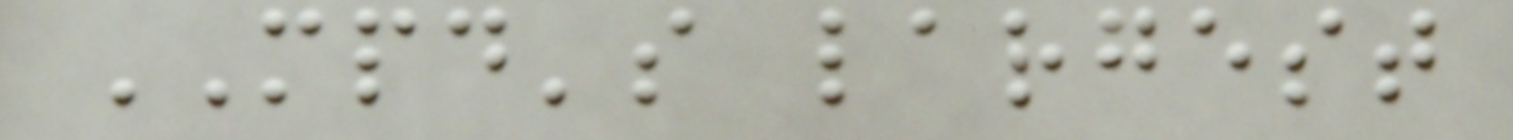MPD's largest
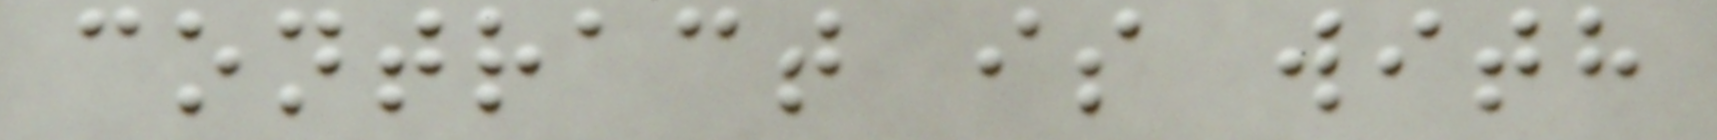contract is with
